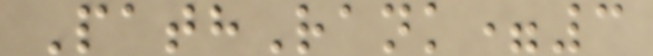PathRank=3
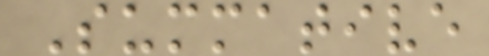Summative
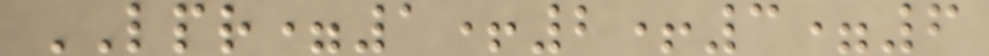LPR=1+2+3=6
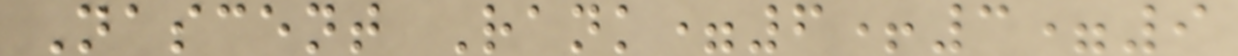Nascent Rank=6+3=9
